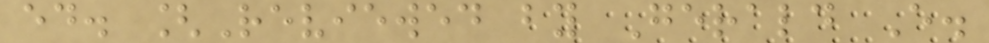ed. [Reviewed by Gerald E.
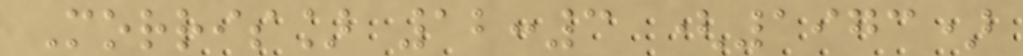Morris] 12:3 (1973)
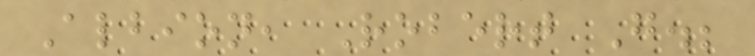Albion, Robert G.;
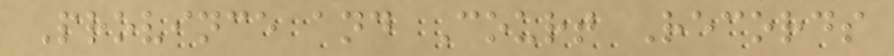Province and Court Records
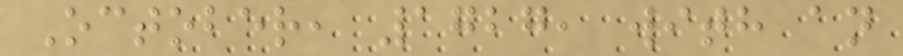October, 1727, with an
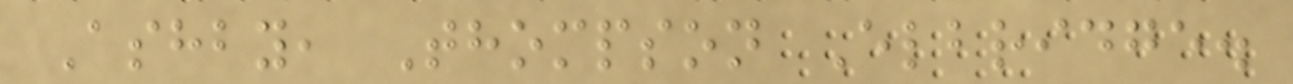Ashby, Thompson Elbridge.
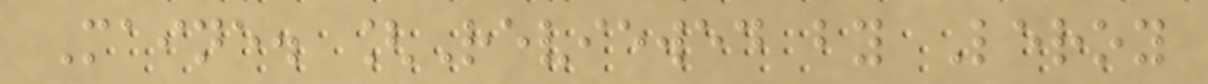Maine. [Reviewed by Leroy
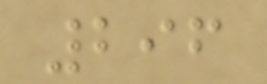296
